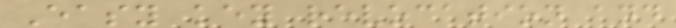Easy key revocation and
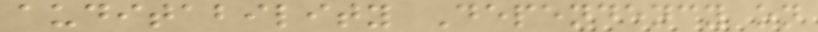auditability Dependency on
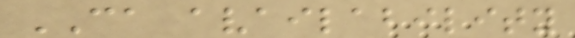CA availability
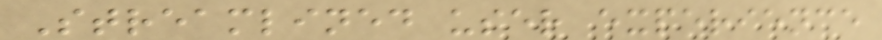Streamlined user experience
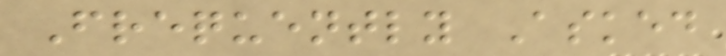Frequently Asked
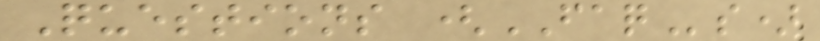Questions (FAQs)
